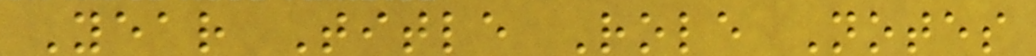Year Title Role Notes
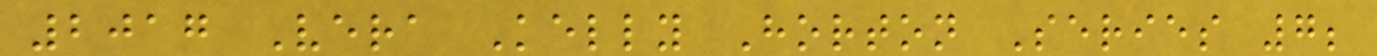2017 Vera Kelly Horton Series 7;
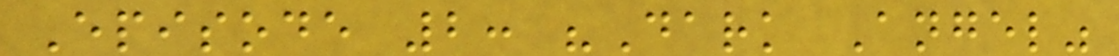Episode 2: "Dark Angel"
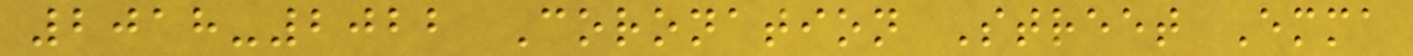2018-2022 Coronation Street Emma
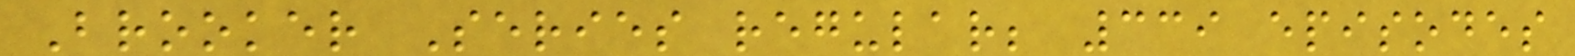Brooker Series regular; 339 episodes
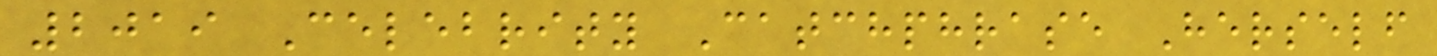2019 Celebrity Catchphrase Herself
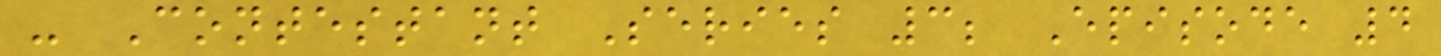- Contestant Series 3; Episode 4
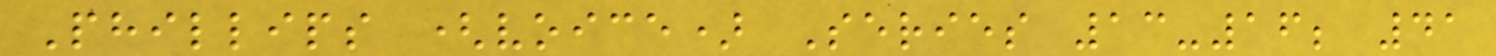Phillips (voice) Series 13-16; 41
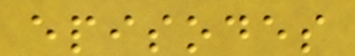episodes
